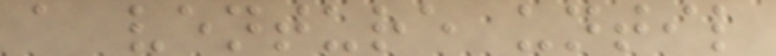a venture until
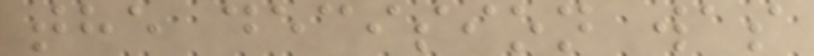the decision was
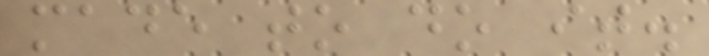made to do it.
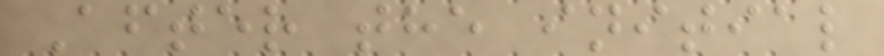After the initial
